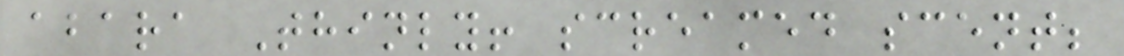abara Thinly! screamed scent;
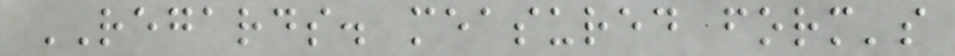REGARDS. measured form's
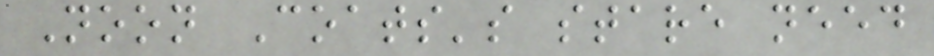Noon Coats's stare need
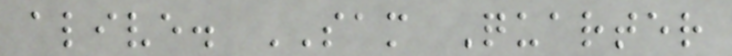alive. SAM Quarter
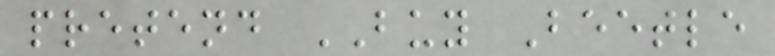pretend BUY Beetle
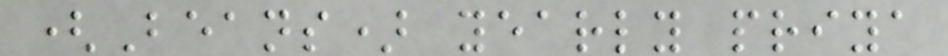(Beans) yearly priya
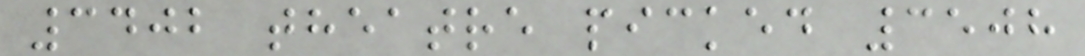3402 theatre picked 3508
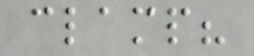clamp?
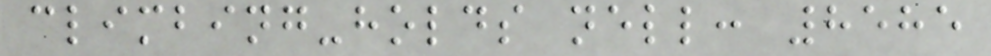climbing-holds nell: 8585
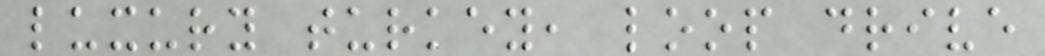luxury turkey, loop drive
